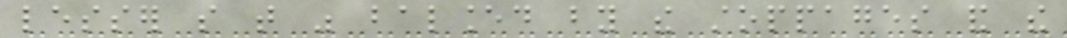lesser so that was balanced by the stoppages and the
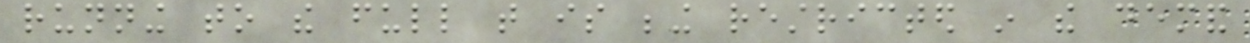running to the full that is being restricted in the demand
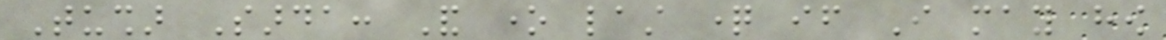Tushar Sarda: And one last question if I may how
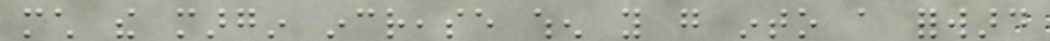much the margin increase when you go into a forward
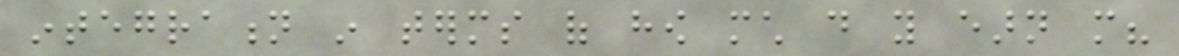integration in terms of how much do you earn more?
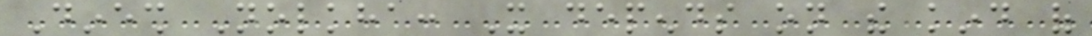Dinesh Nolkha: It depends on the kind of
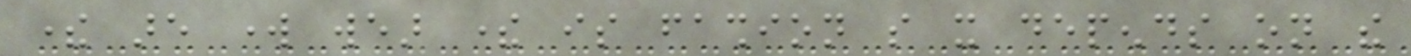there are work wear there is fashion so it depends on the
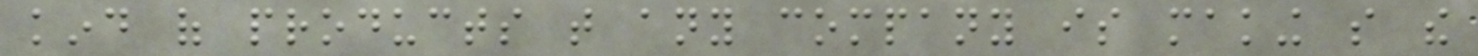kind of products that any company is making so the
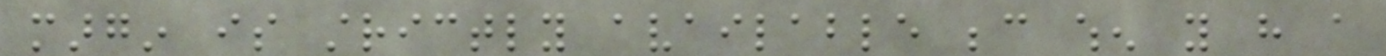margin is strictly available because when you have a
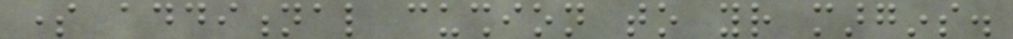some additional cushion to your margins.
